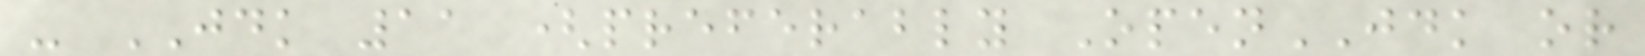- JDK 11 (preferably OpenJDK or
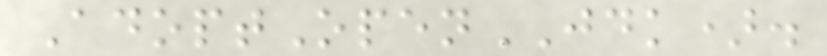AdoptOpenJDK).
